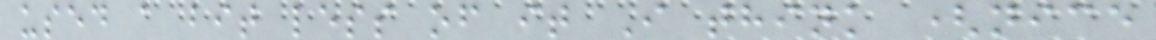used a bit less of it I think (nice
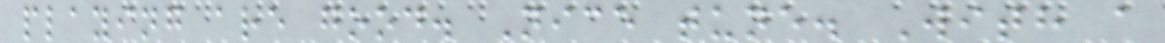playing are good. Nice tune. With a
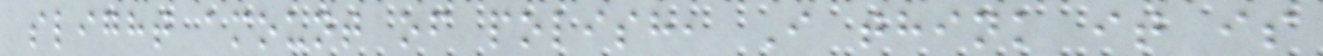slight amount of polish, I think it is
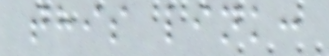this link:
